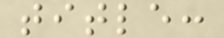title:
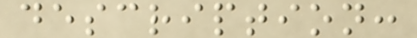description:
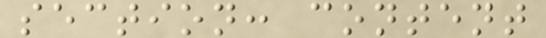section: content
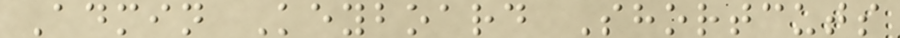Admin Keyboard Shortcuts
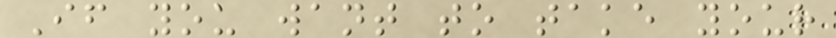If you want to take your
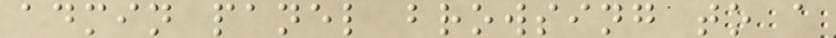admin panel browsing to a
